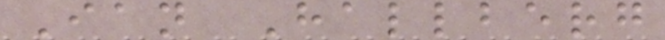Ian Hallberg
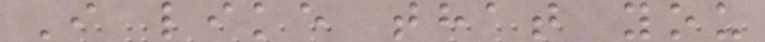I like that you
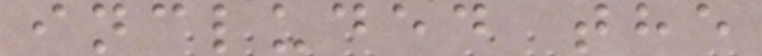included the
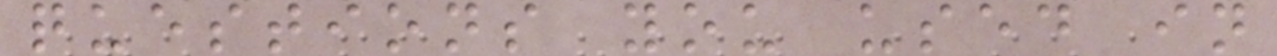questions you used in
